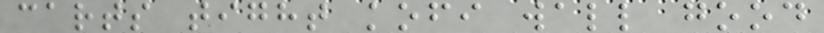carts tight kofi wall good
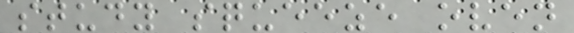study squeeze oven
